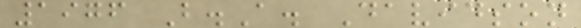1976 B.A. Davidson
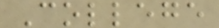College
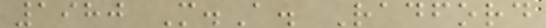1980 M.A. Radford
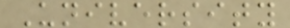University
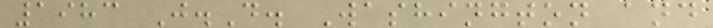1983 J.D. Washington and
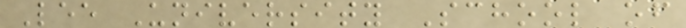Lee University School of
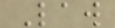Law
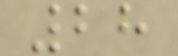28
